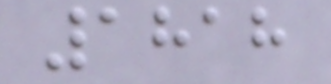1818
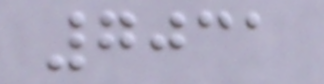7031
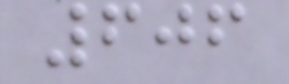606
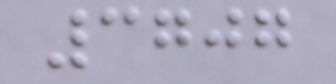3707
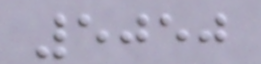5050
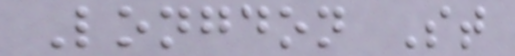Longdon St
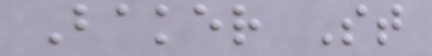Baker St
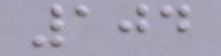104
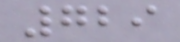729
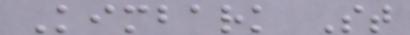Kimbark St
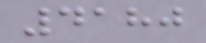4180
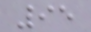95
